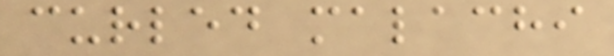curled malachi
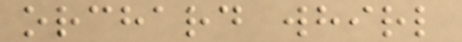orchard whirl
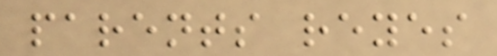parents reyes
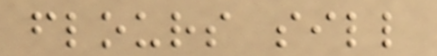flours sill
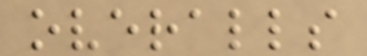overalls
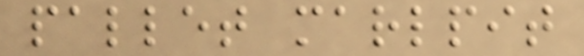pallet marlpit
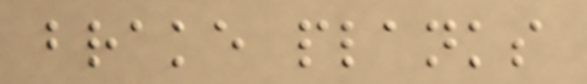brake planks
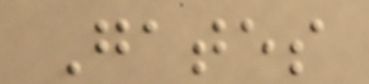Gates
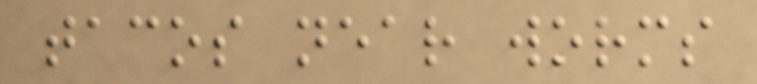tacos near worms
